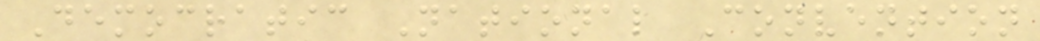Democratic National Convention
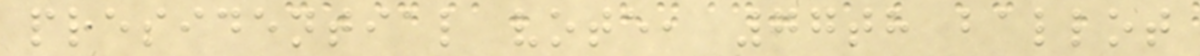presidential vote, 77th ballot
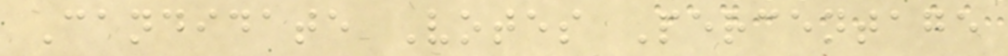Candidate Votes Percentage
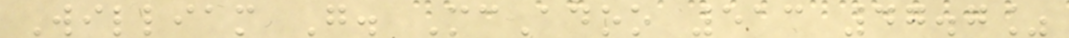William G. McAdoo 513 47.7%
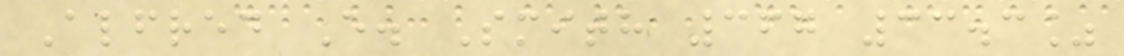Alfred E. Smith 367 33.3%
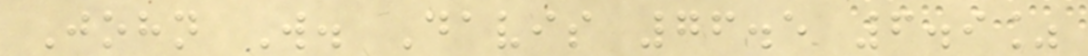John W. Davis 76.5 6.9%
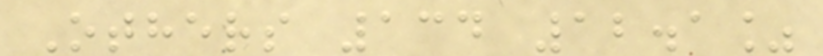Others 134 12.1%
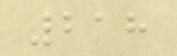218
